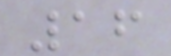16
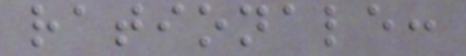rationale:
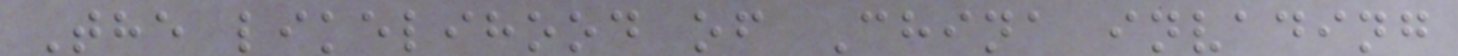The likelihood of China invading
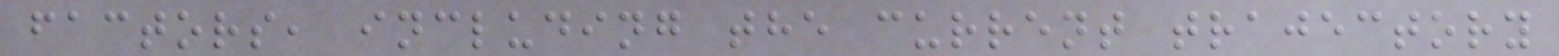factors, including the current trajectory
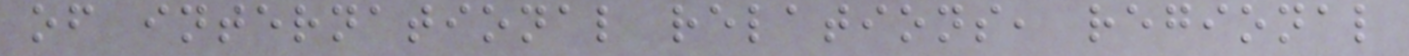of international relations, regional
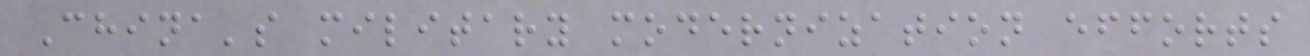China's military modernization efforts
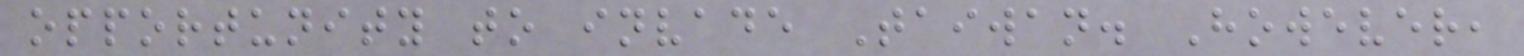opportunity to invade Taiwan. However,
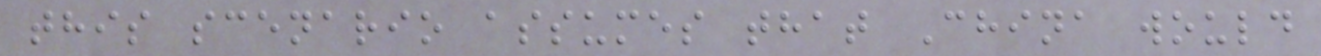this scenario assumes that China would
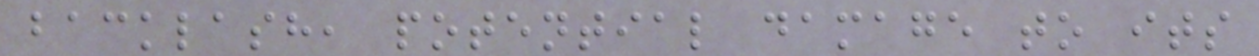backlash, potential damage to its
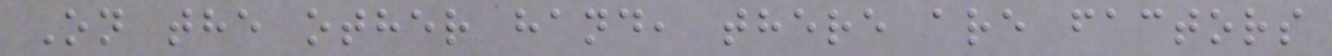On the other hand, there are factors
